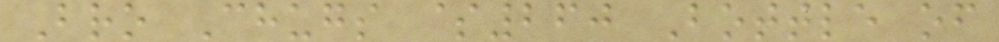Bro Chugs $260 Bottle of
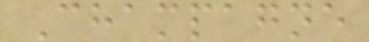Champagne
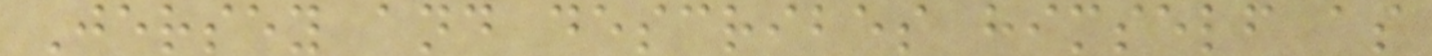Jersey and describes himself as
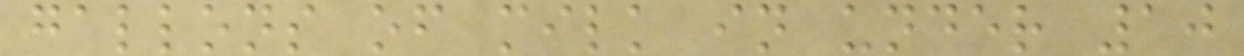gallons of milk in under 10
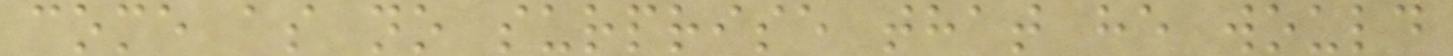come as no surprise that he would
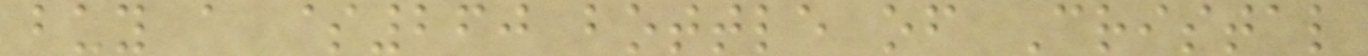buy a $260 bottle of Cristal
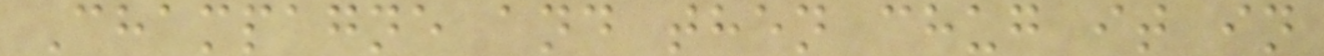Champagne and then chug it in
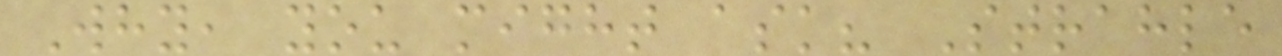Why, you might ask? Strahle
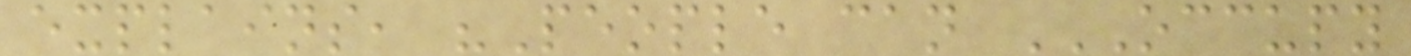explains, "People can OCCUPY
